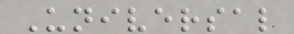Universal
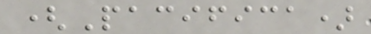(Pacifica)
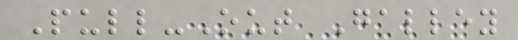Pull-Out Galley
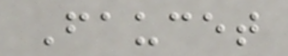Faucet
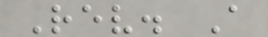Rev. A
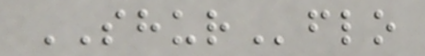SHURflo
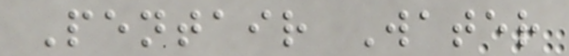Pentair Water
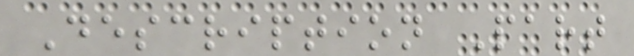Description Part
